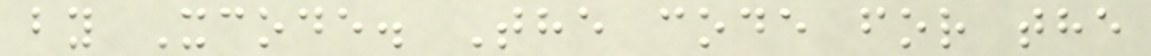by Xcode. The code for the
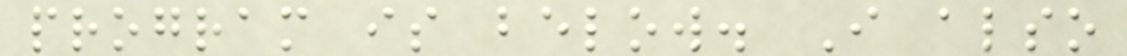program is below. I also
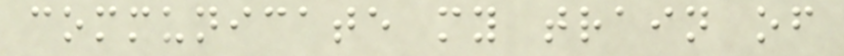communicate my train of
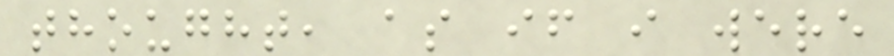thought, as if i were
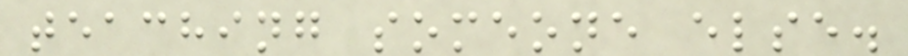teaching someone else.
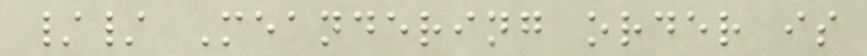// Meandering order is
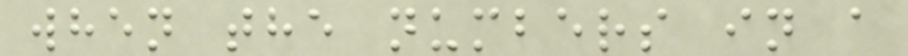when the numbers in a
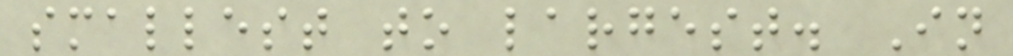smallest to largest. In
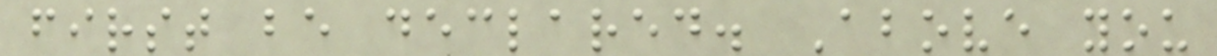first be declared. Above you
